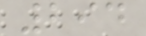294
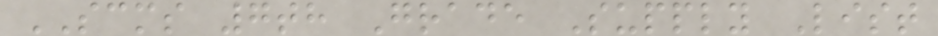SCMS 7th Grade Supply List
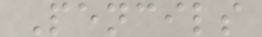Pencils
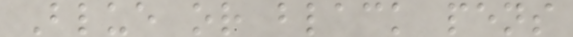Blue or black pens
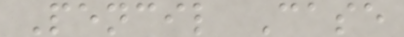Pencil Case
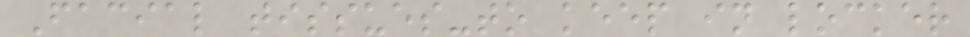Facial tissues-to keep in locker
